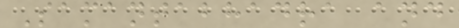Samantabhadra and
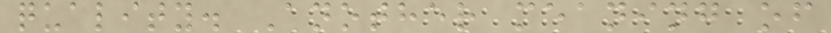quality. Another meaning of
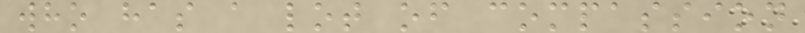who has a lot of compassion
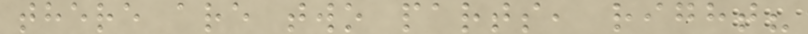there are two parts, right?
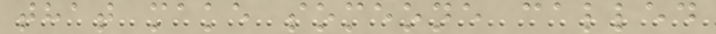that make someone called
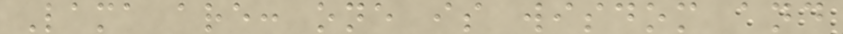Lama are: one is wisdom and
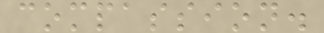compassion.
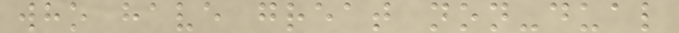who have great non-dual
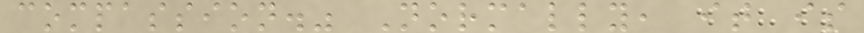compassion." Normally, it is
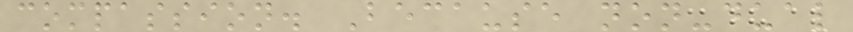compassion. Because non-dual
